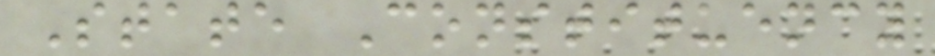State Constituency
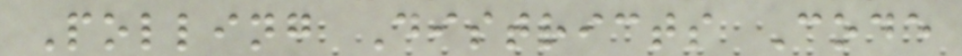Polling Districts Code
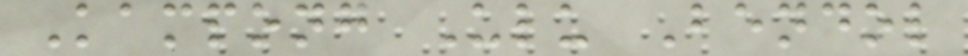Kampong Ulu Bendol
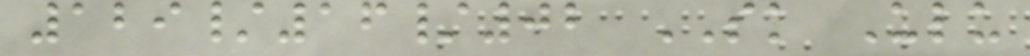129/16/02 SK Ulu
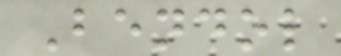Bendol
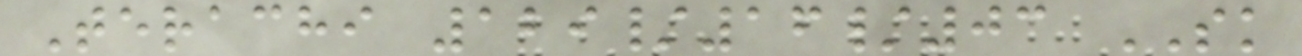Terachi 129/16/03 SK
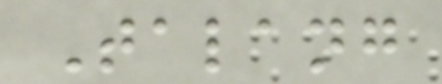Talang
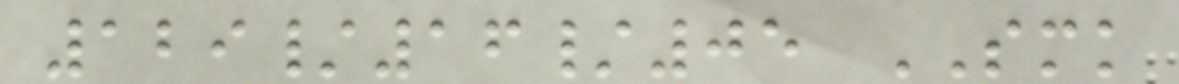129/16/05 SMK
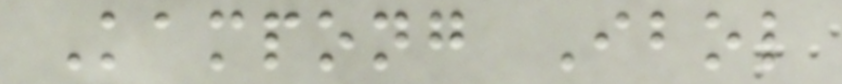Kampong Ibol
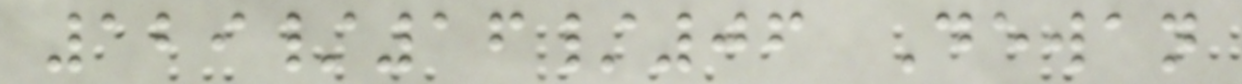129/16/06 Dewan
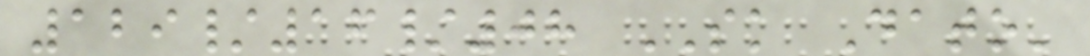129/16/08 SK Dato'
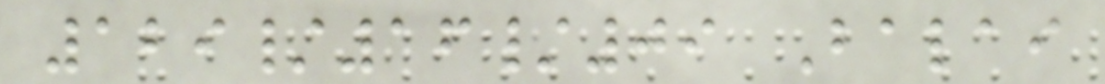129/16/09 Balai
